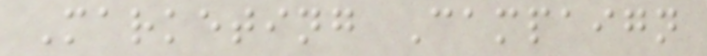Marketing Campaign
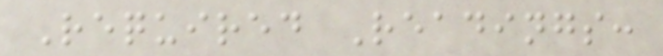Required Readings:
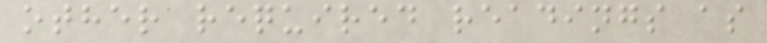other required readings as
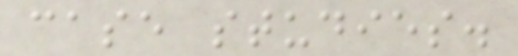case studies.
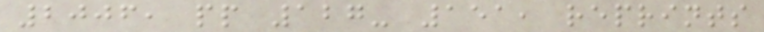2006, pp 127- 151, reprints
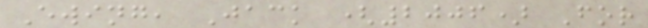Ewing, Jack (2006) For
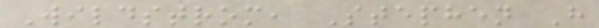Wildstrom, Stephen H
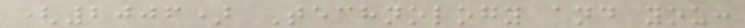(2006) Technology and you:
